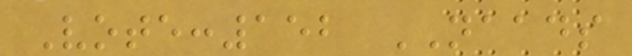Vote:152 NAADS
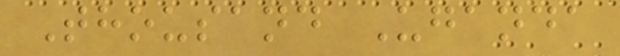Thousand Uganda
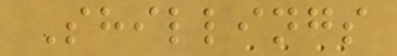Shillings
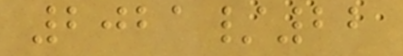2021/22
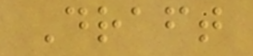Draft
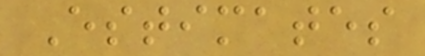Estimates
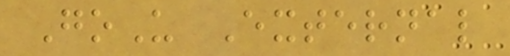GoU External
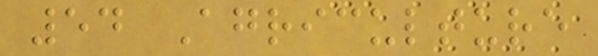54 Agriculture
